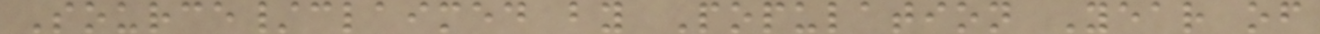Source/claimed by Population Year of
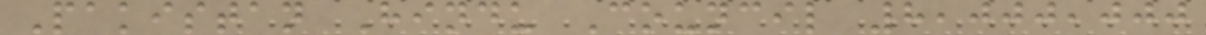Pakistan Hindu Council 8,000,000
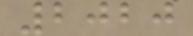2020
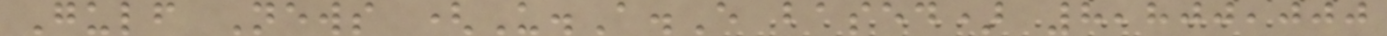Gulf News (U.A.E based) 8,800,000
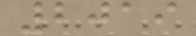2019
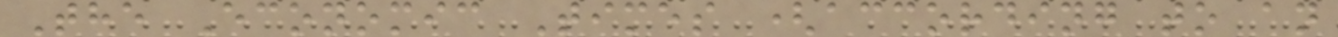The Economic Times (according to an
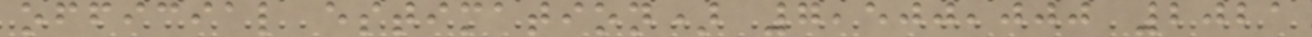official estimation) 7,500,000 2021
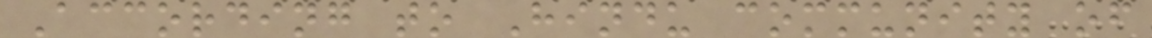According to Hindu community of
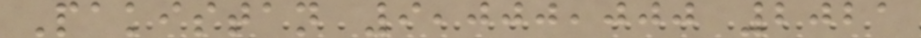Pakistan 9,000,000 2021
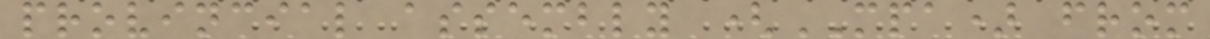provincial assembly (MPA) from
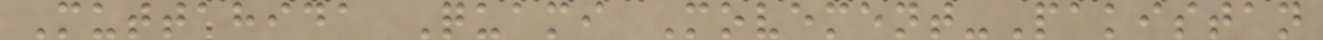Muttahida Quami Movement-Pakistan
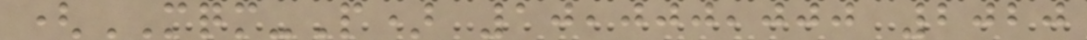(MQM-P) 10,000,000 2020
